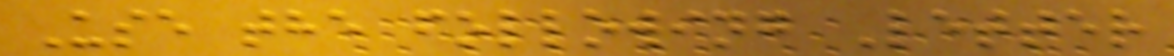Use the following Letter
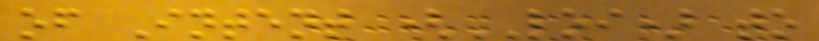of Intent (LOI) to
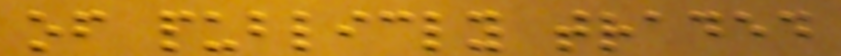of publicly traded
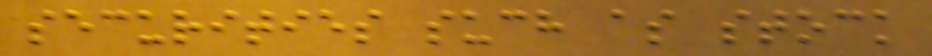securities such as stock
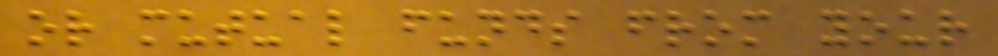or mutual funds from your
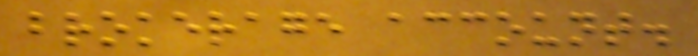brokerage account.
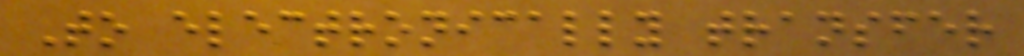To electronically transfer
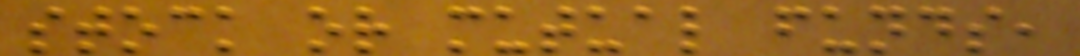stock or mutual funds,
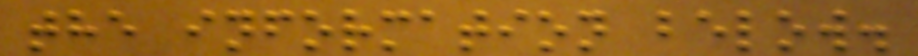the information below.
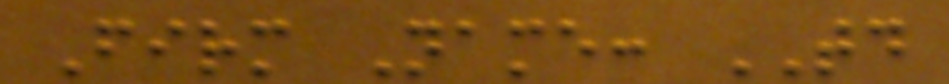Firm Name: TD
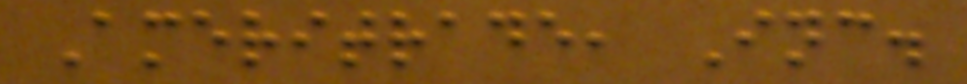Ameritrade, Inc.
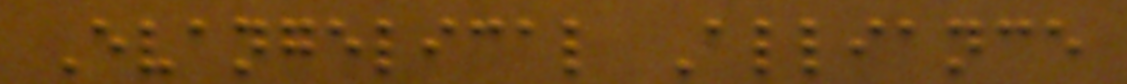Evangelical Alliance
